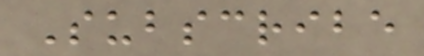Subscribe
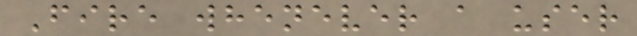Fire whenever a user
